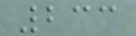233
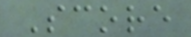Score
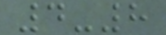4-8
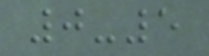0-5
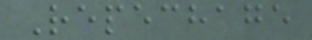Repechage
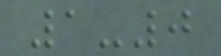1-0
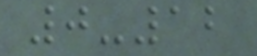0-12
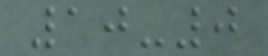10-0
